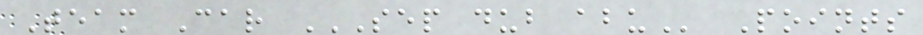Team Car SEP DUB ABU Points
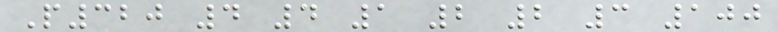P320 4 4 1 2 2 3 100
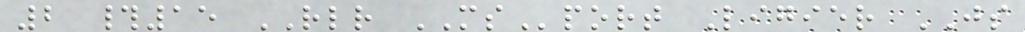2 #15 RLR MSport Ligier JS
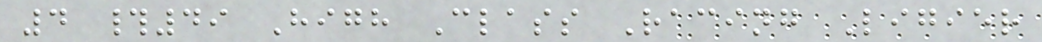4 #49 High Class Racing Ligier
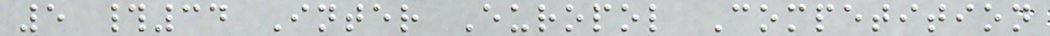5 #34 Inter Europol Competition
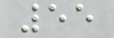55
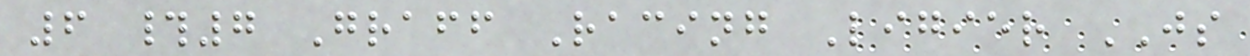6 #7 Graff Racing Ligier JS
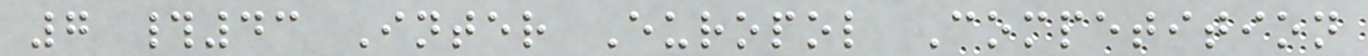7 #43 Inter Europol Competition
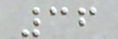36
